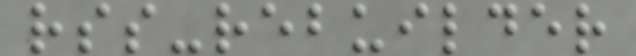rss-rebuilder
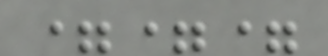===
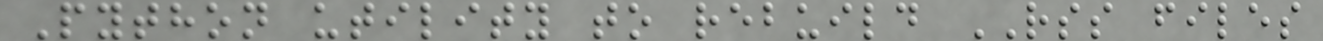Python utility to rebuild RSS files
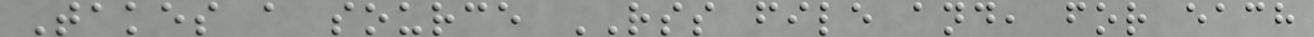Takes a source RSS file and, for each
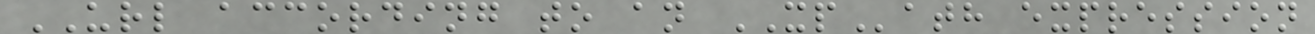URL according to an XPath expression
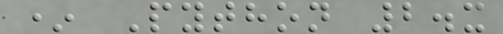* Python 2.x
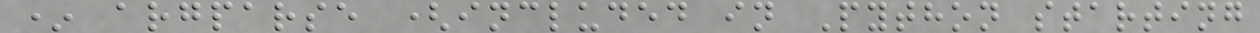* argparse (included in Python starting
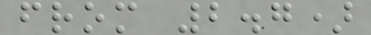from 2.7)
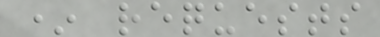* requests
